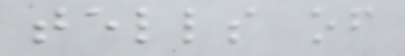tells of
